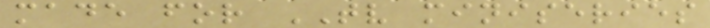made for TV miniseries
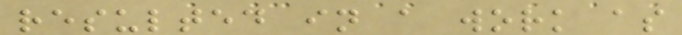resulted in a work as
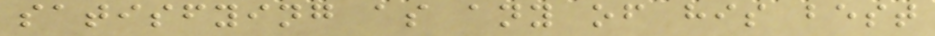satisfying as any of his best
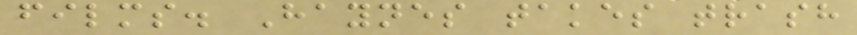films. Haynes takes trash
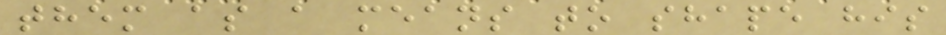them as a means to shape his
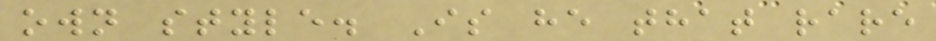own style. Is he that rare
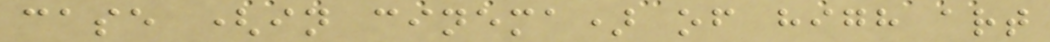case (in cinema) of high art
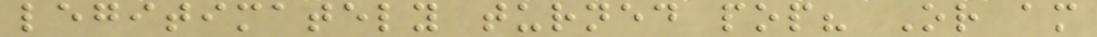legitimately turned pop? Or am
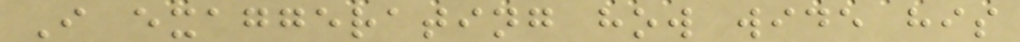I exaggerating how wide his
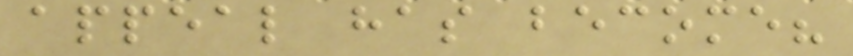appeal has become?
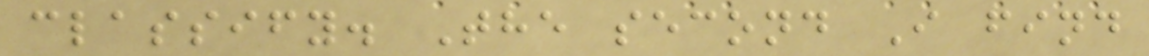classify. The second I find
